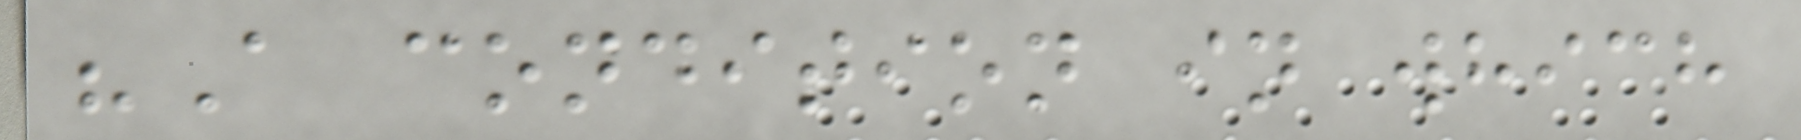"A condition in which
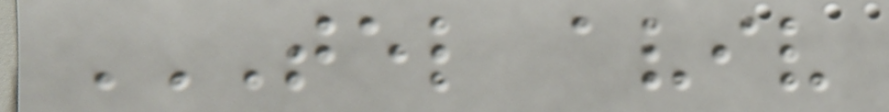TEL AVIV
